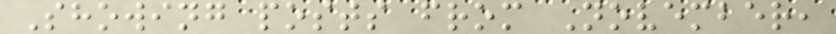Showing posts from November,
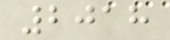2018
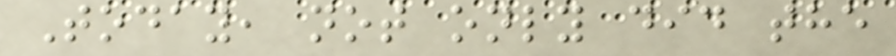Today, not only did the
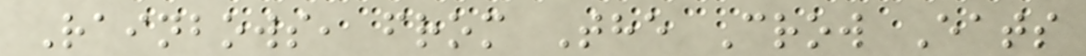Rainbows, from The Crow Eats
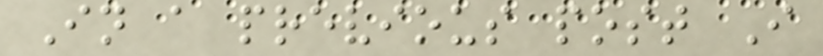In a previous post I
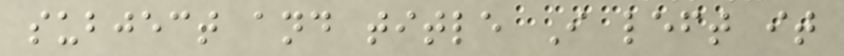subject and title I left it
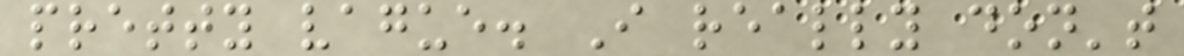pretty vague. I really don't
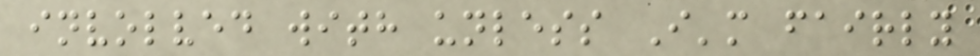involved with unless I'm fairly
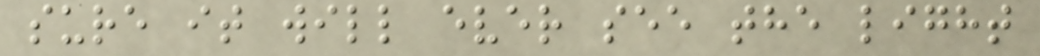sure it will ever see the light
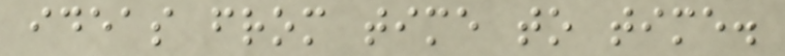ideas from time to time.
